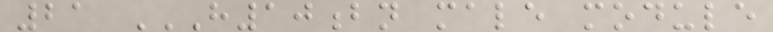21 H10BN MALE MODULE
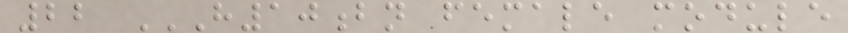22 H10BN FEMALE MODULE
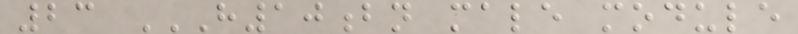23 H10BN MALE MODULE
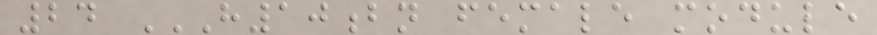24 H10BN FEMALE MODULE
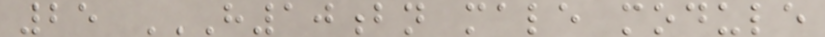25 H10BN MALE MODULE
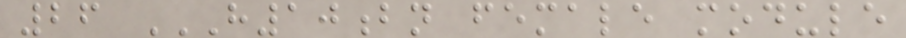26 H10BN FEMALE MODULE
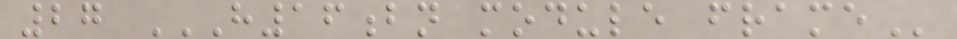27 H16BN MODULE FRAME
